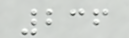236
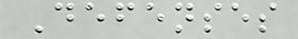Defenses
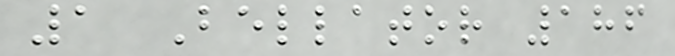1 Bellator 186
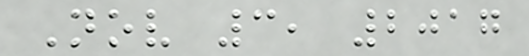Nov 3, 2017
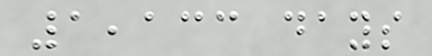1,133 days
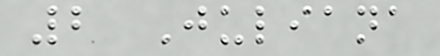2 Juliana
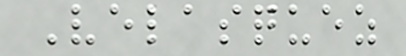Velasquez
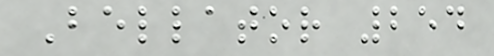Bellator 254
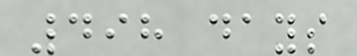498 days
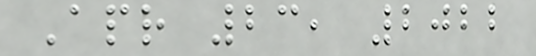Apr 23, 2022
